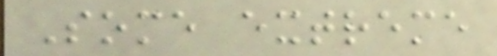Some extreme
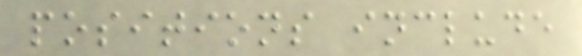positions include
